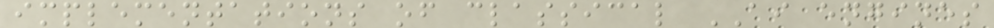implementations of classical AI engines
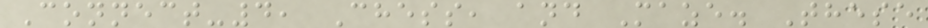Connect-4, Chess, and Maze. These
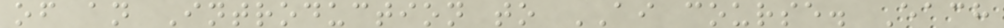of an Introduction to AI course. Each
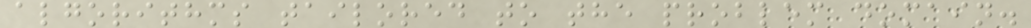algorithms tailored to the problem domain.
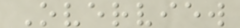Overview
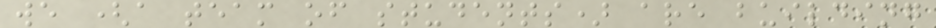we (a team of students) are building
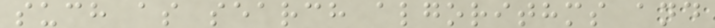such as search algorithms and
